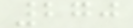270
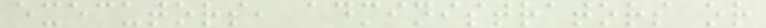executors, administrators or
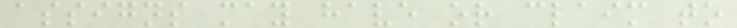assigns may have or claim to
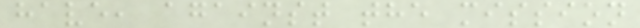have, against the mission
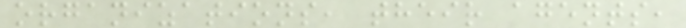organizations, their agents,
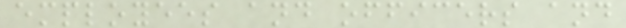employees and officers and
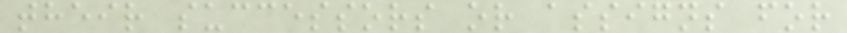their successors or assigns for
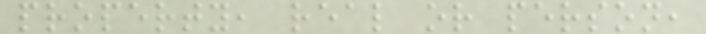property, real or person,
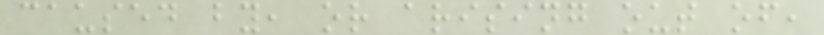caused by, or arising out of,
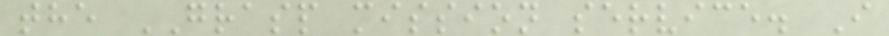the GRASP mission service. I
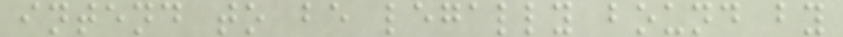intend to be legally bound by
